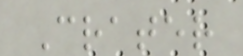Crater
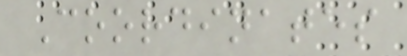Coordinates
